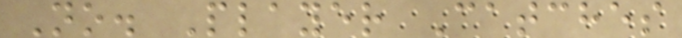No. Player Catches
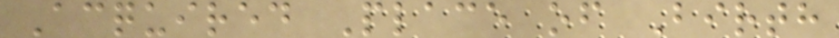Acquired Place of Birth
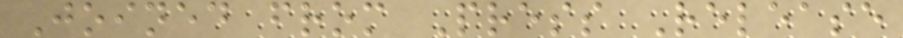Joined from Press Release
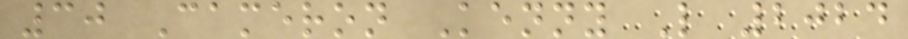30 Cameron Kenny L 2024
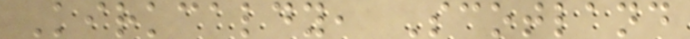Kirkcaldy, Scotland
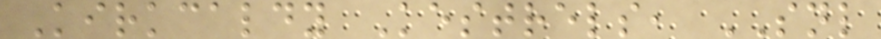Kirkcaldy Kestrels, SNL
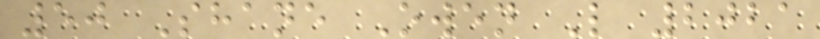50 Shane Owen L 2021
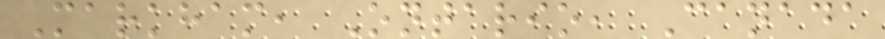Markham, Ontario, Canada
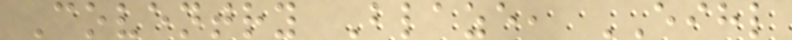Coventry Blaze, EIHL
